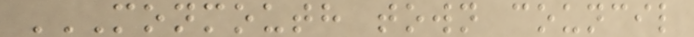MONMOUTH TOWN COUNCIL
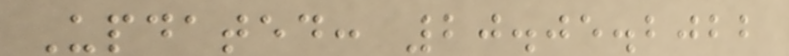Updated: 20.05.2022
